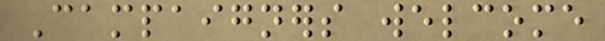Campaigners welcome
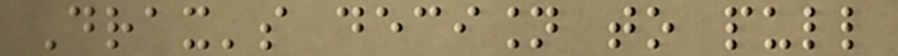Drax's decision to pull
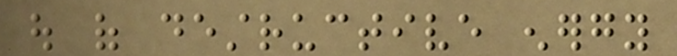out of destructive energy
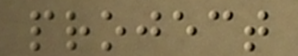project
